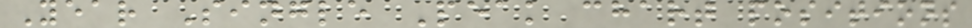Year Single Peak chart positions
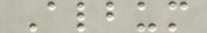Album
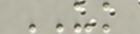UK
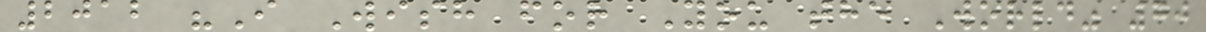2012 "I Wish for You the World" 70
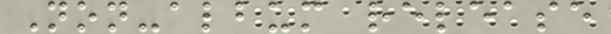Non-album release
